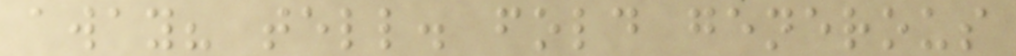away? tell. fold generous
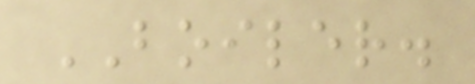BOILER.
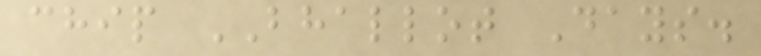chip BHALLOT Days.
